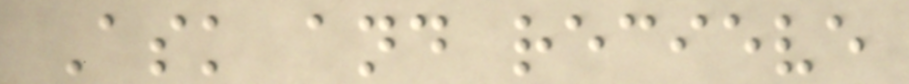Ask and recieve
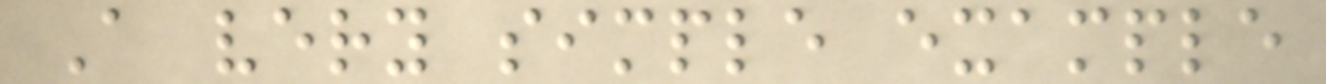A very simple example
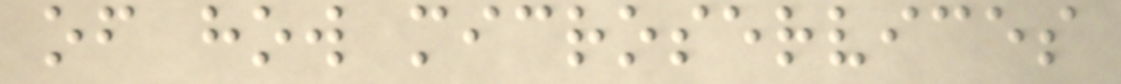of how microservices
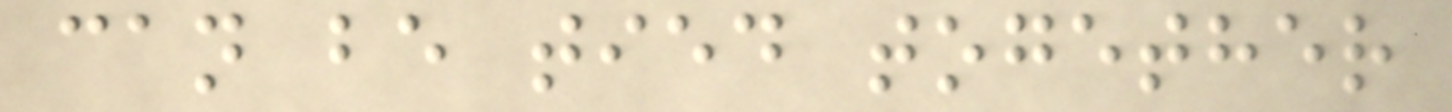can be tied together
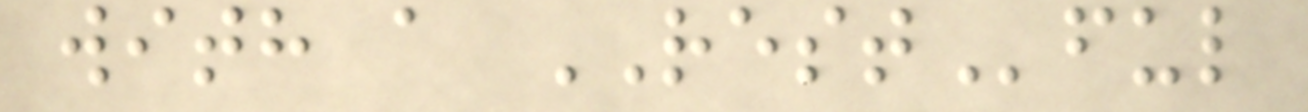with a RESTful
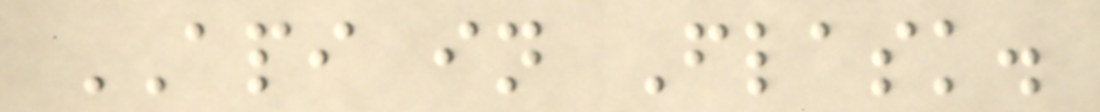API in Flask.
